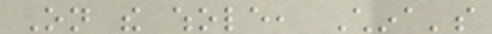On the whole, China's
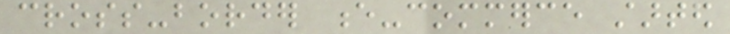cross-border e-commerce started
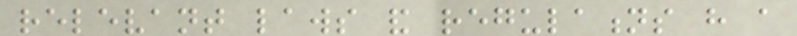relevant laws and regulations have a
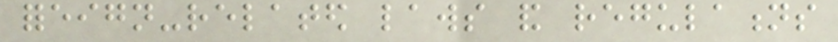foreign-related laws and regulations
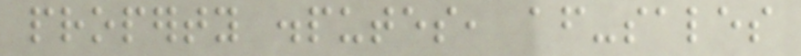property disputes, after-sales
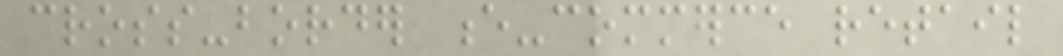cross-border e-commerce retail
